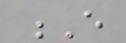E
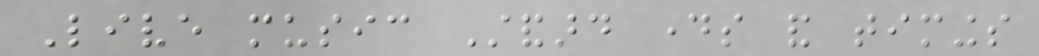Live music Standard days and timings
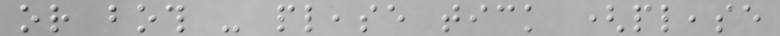or both - please tick (please
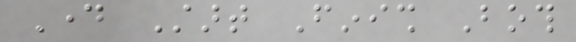Day Start Finish Both
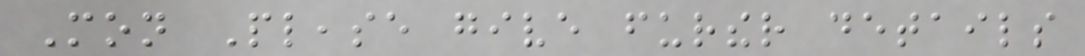Mon Please give further details
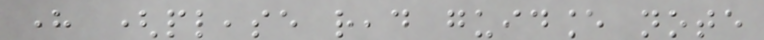here (please read guidance note
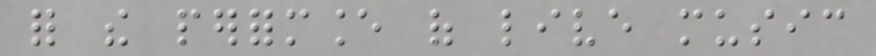for the performance of live music
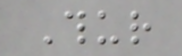Thur
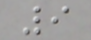9
